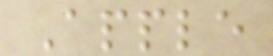Apple
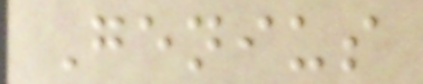Genius
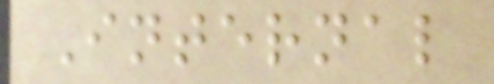Internal
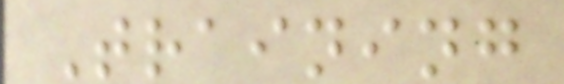Training
